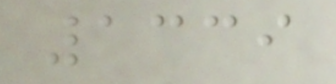1339
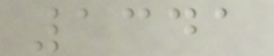1341
